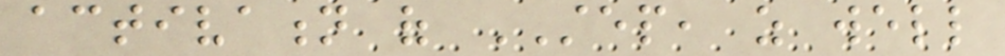activation of STEP, as well
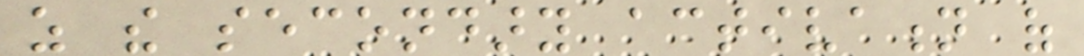as the secondary activation of
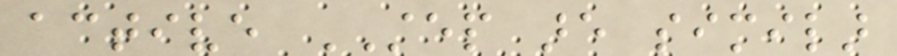active STEP are similar
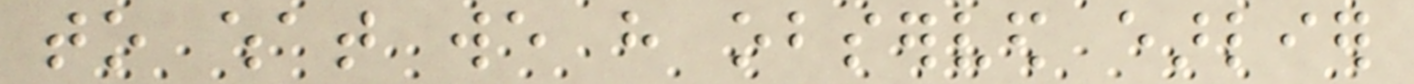to what we have observed earlier
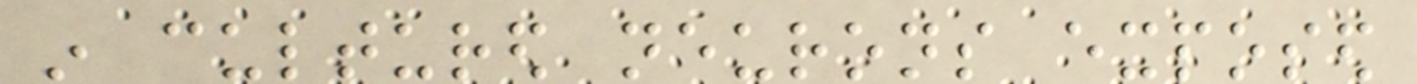in cultured neurons exposed
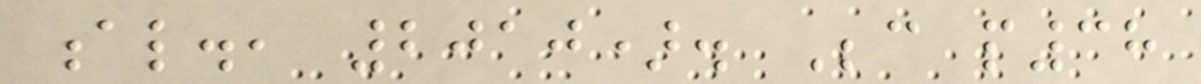al., 2010). Because p38
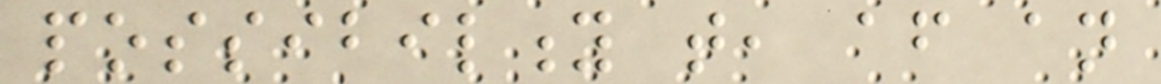possibility that, after an
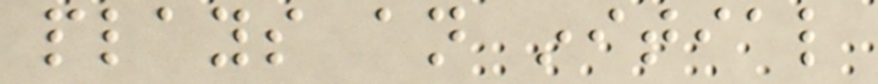plays an initial
